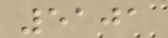5101
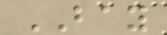BAY
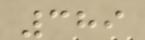389
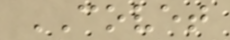COVET
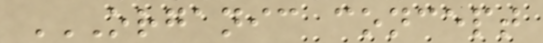ORGANIC CONCEPT
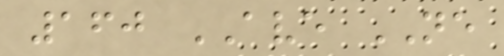160 AVE NE
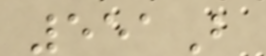551B
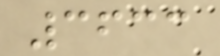3633
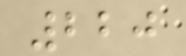220
